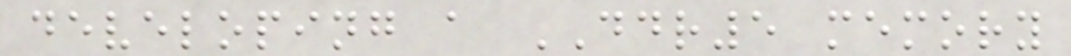developing a DDR5 memory
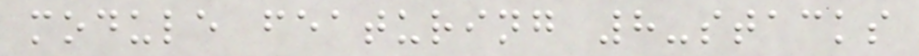module featuring 8-stacks
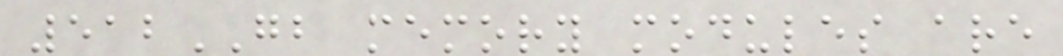512GB memory modules are
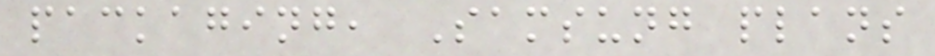packaging, Samsung plans
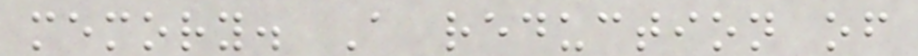memory. A reduction of
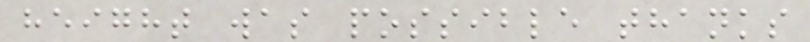height was possible thanks
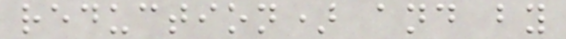reduction) and by
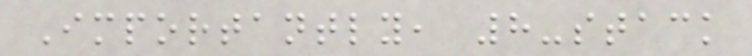Importantly, 8-stack
